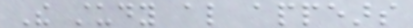The study also appears
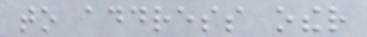to address other
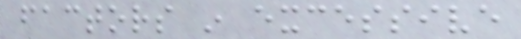factors in excessive
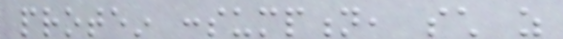protein consumption, such as
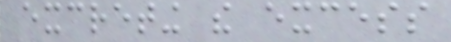excreting the excess
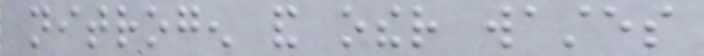nitrogen and other wastes
